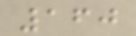160
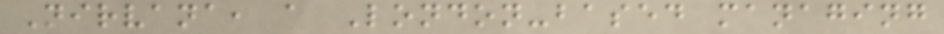Nirvana, a London-based managing
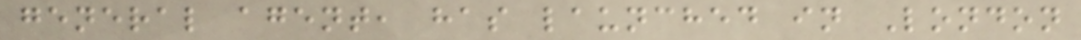general agent, has launched in London
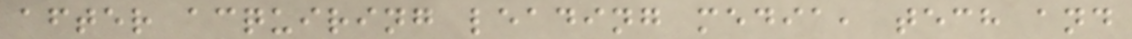after acquiring leading media, tech and
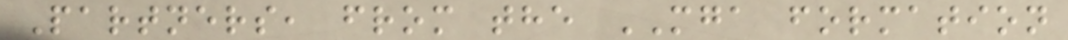Partners, from the MGA formation
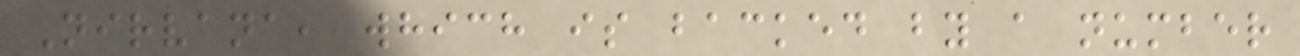Nirvana, which is backed by a number
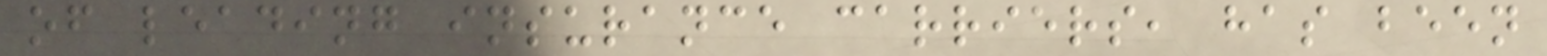of leading insurance carriers, has been
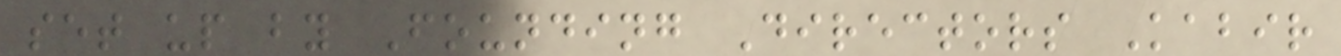set up by Founding Directors Kabir
